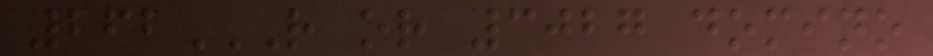262R OR 3027 DOMINO
